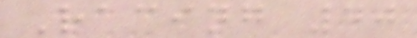Racing 40
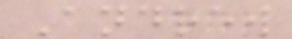Andrew
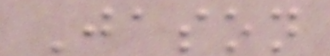Jason
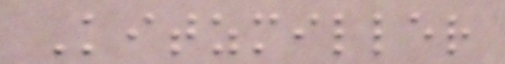Kitzmiller
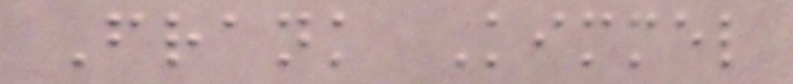Frank Kimmel
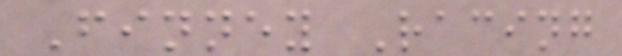Finney Racing
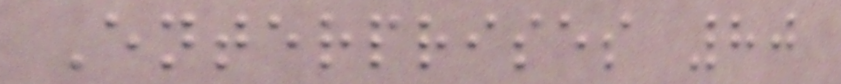Enterprises 80
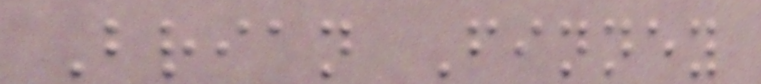Brian Finney
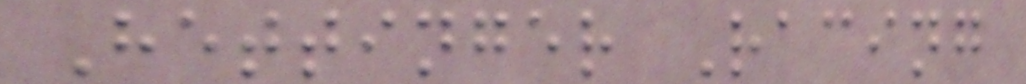Hettinger Racing
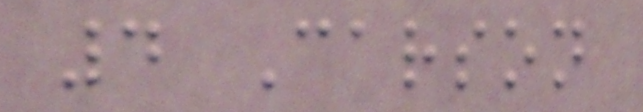4 Carson
